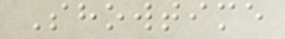Showtime
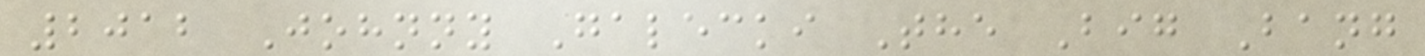2012 Johnny Galecki The Big Bang
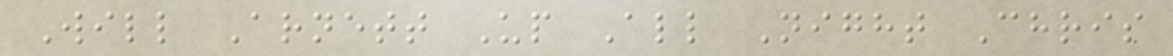Will Arnett Up All Night Chris
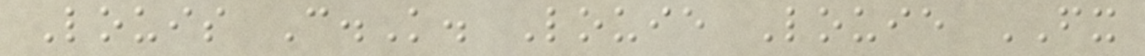Louis C.K. Louie Louie FX
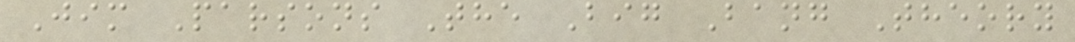Jim Parsons The Big Bang Theory
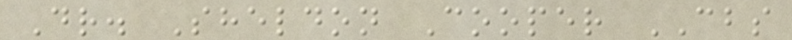Dr. Sheldon Cooper CBS
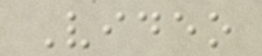Video
